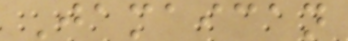Jamaican
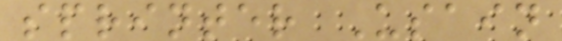sprinter Usain
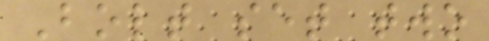Bolt set two
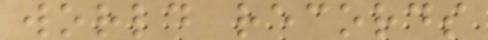world records
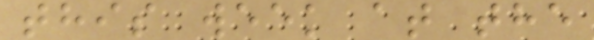this week at the
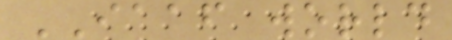IAAF world
